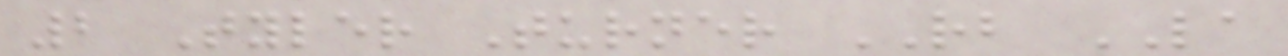2 Tyler Turner RB LA
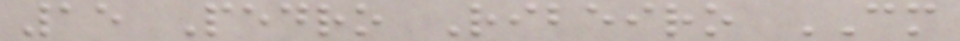15 Pedro Ribeiro CM
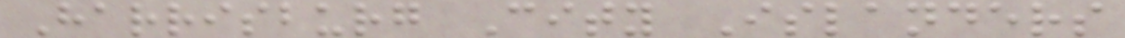Harrisburg City Islanders
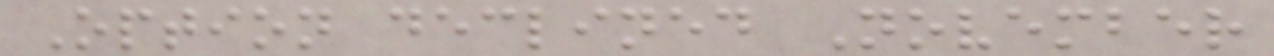Option declined November
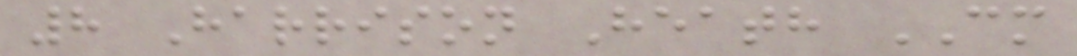8 Harrison Heath CM
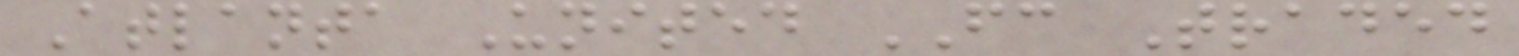Atlanta United FC Traded
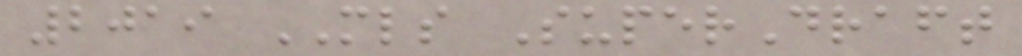2019 MLS SuperDraft
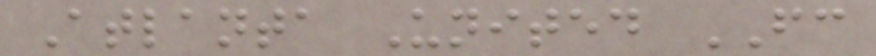Atlanta United FC
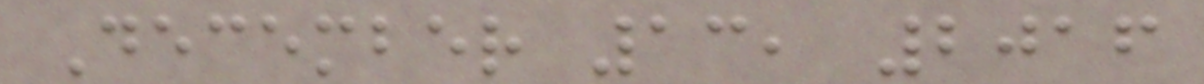December 13, 2016
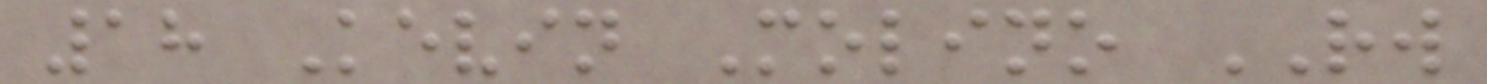18 Kevin Molino RW
